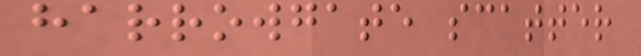harrowgate scatter
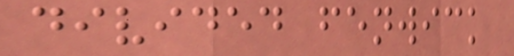divided fenwick
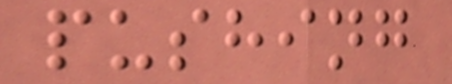pushing
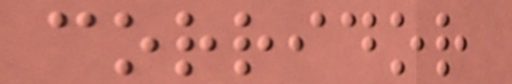corridor
